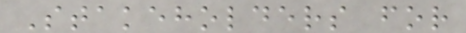Stakeholders for
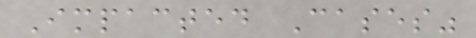Impacted Cases"
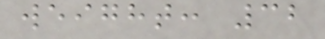weight: 32
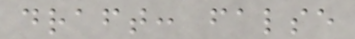draft: false
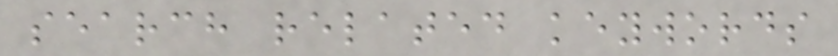search related keywords
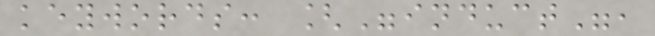keywords: ["induct",
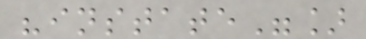"instate"]
